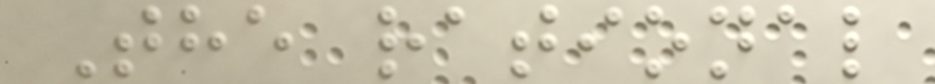The rational
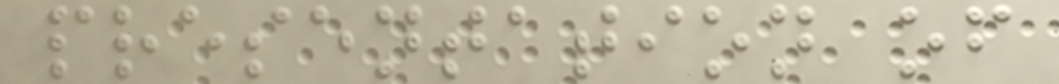presentation of
